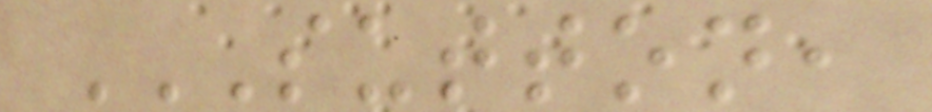SUTTON,
